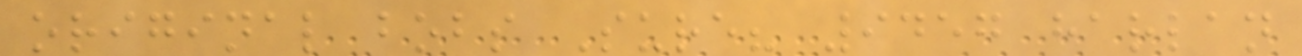original bobs Sure? 9457 harlan
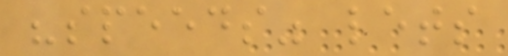"speeds" lets
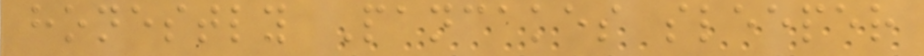honestly Pancakes sleeper
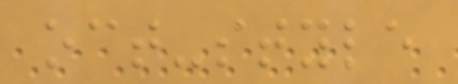oct-style
